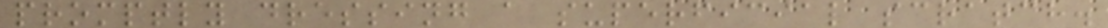promptly dressing a superficial scratch.
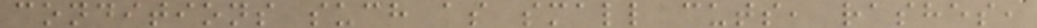conditions such as small cuts, rashes,
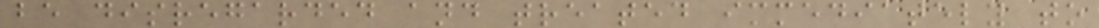be disregarded and treated immediately to
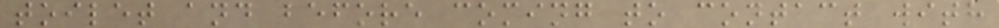toilet and before coming to contact with
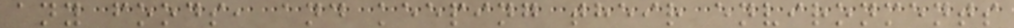any foods, and keeping their environments
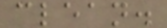clean.
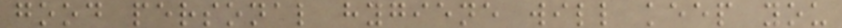good personal hygiene will keep you
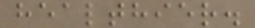healthier.
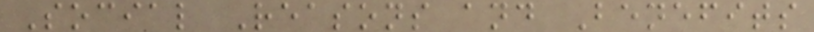Social Reasons and Benefits
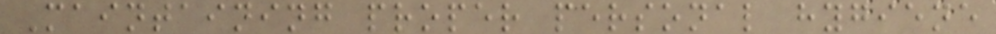Maintaining proper personal hygiene
